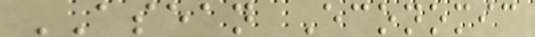ASEAN Economic
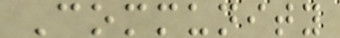Community
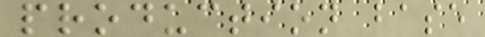production base
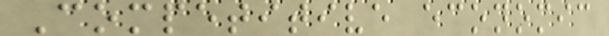Competitive economic
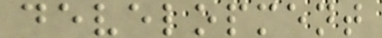development
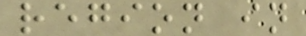region in
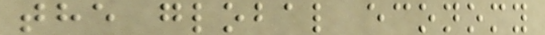the global economy
